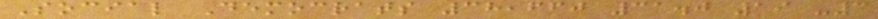Social Democrats 38,660 31.0 19 -3
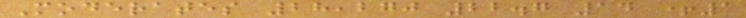Moderates 28,270 22.7 14 +1
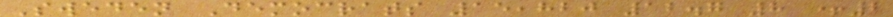Sweden Democrats 15,820 12.7 8 +2
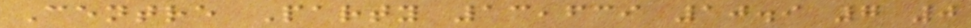Centre Party 13,639 10.9 7 0
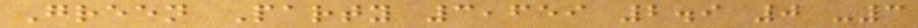Green Party 3,659 2.9 0 -3
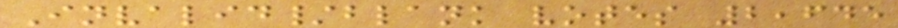Invalid/blank votes 2,645
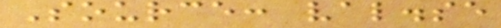Source: val.se
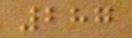287
